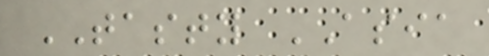TASTY ASIA
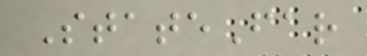StateFar
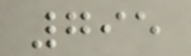795
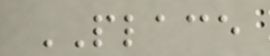PLACE
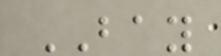BAY
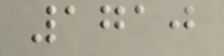1710
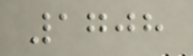1708
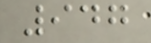947
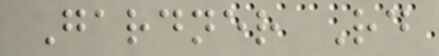Gardner Rd
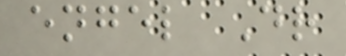engel Dr
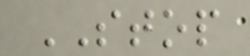STOP
